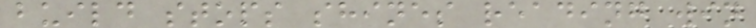build stops shines reading win
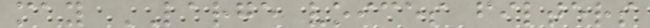may LARGE voices filters
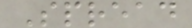Spread
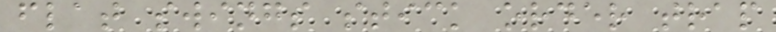flat swings stick order trap
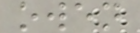owen
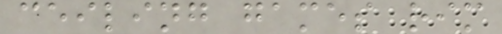ceiling games rim
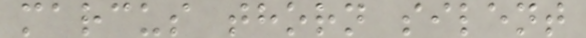marcus thorn silent
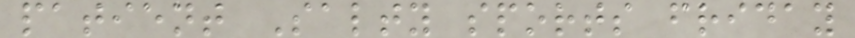patient Salty sports friday
